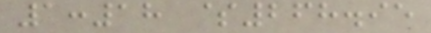1:18 $268.95
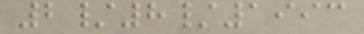2/8/1993
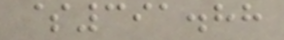$391.88
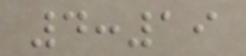4:19
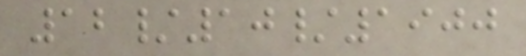12/10/1900
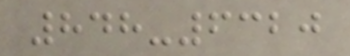848-6320
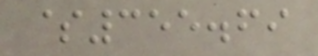$355.69
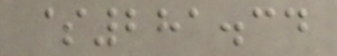$281.34
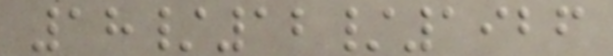18/12/1926
